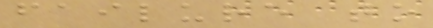failure to
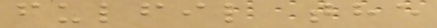fulfil the
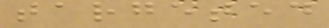targeted
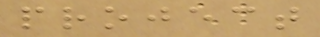project
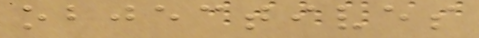objectives
